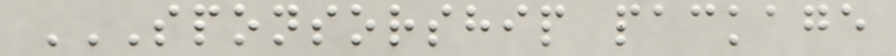SPONSORSHIP PACKAGE
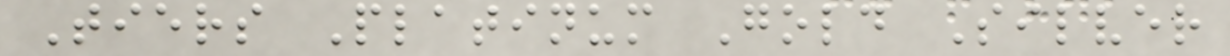Tiers Platinum Gold Silver
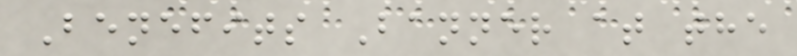Benefits Banner at the
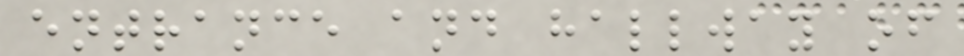entrance and hallway of
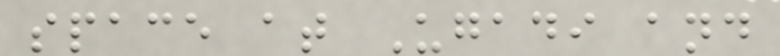space at Ugadi and
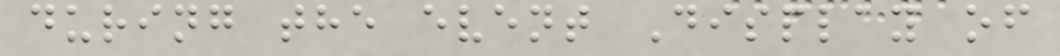during the event Display of
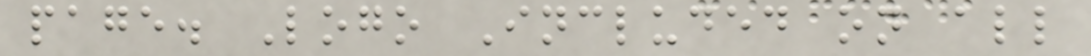page. Logo Included on all
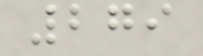279
